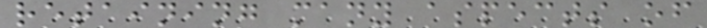retaining many aspects of
